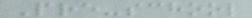Pre-school
